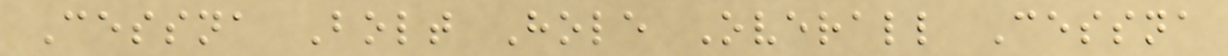Cessna Bolt Hole Overall Cessna
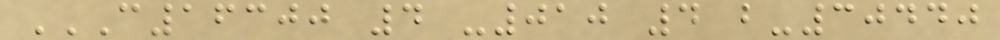C16300 4 -010 4 B-30440
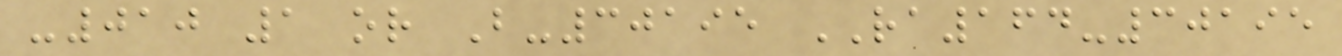-010 1 or B-30195 RA164-30195
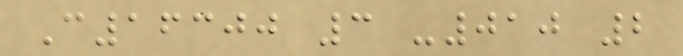C16300 3 -010 2
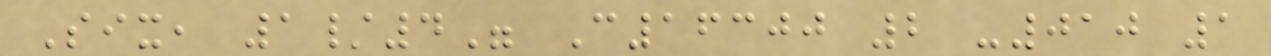Six, 1/4" C16300 2 -010 1
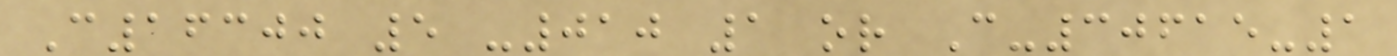C16300 5 -010 1 or C-30615-1
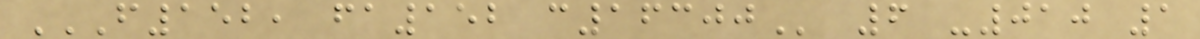F152, FA152 C16300 6 -010 1
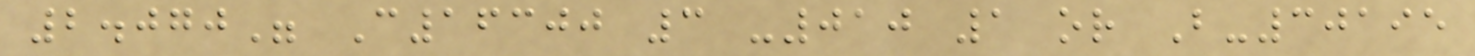2.070" C16300 3 -010 1 or B-30195
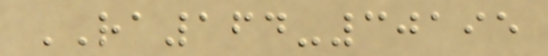RA164-30195
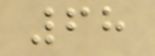68
